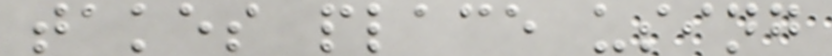takes place using
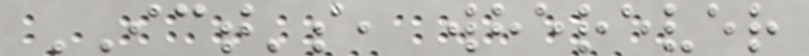ICT's, wherever
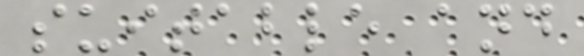suitable and
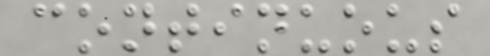continuous
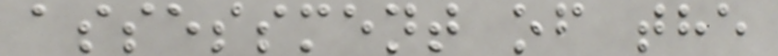assessment of the
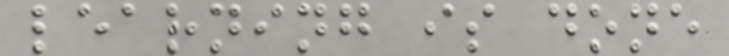learning is done
